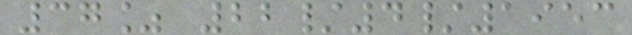37% 22/4/1953
